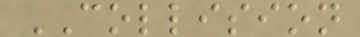COLLISION
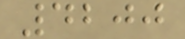4200
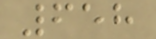658
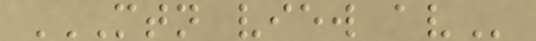MTN VIEW AV
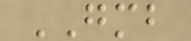GMB
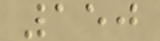150
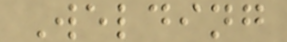Welding
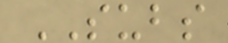SUBS
